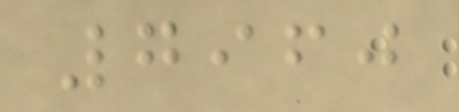7960
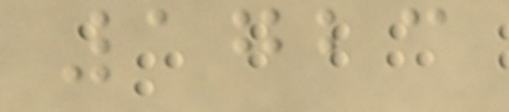1723
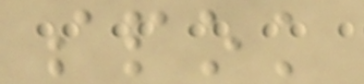spok
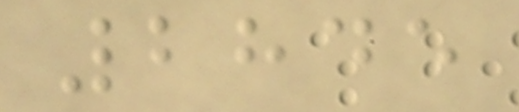2845
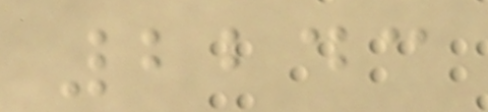2243
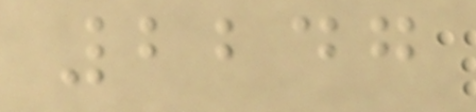2247
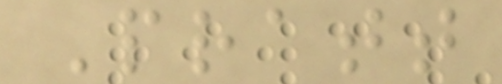Pratt
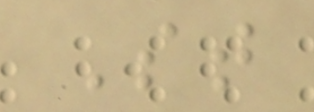St
